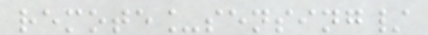remote_sensing/
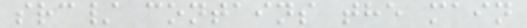src/ contains the main
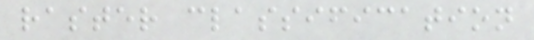raster classification
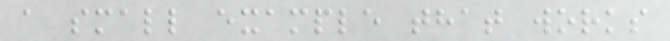a small example that works
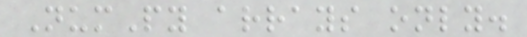NumPy arrays only.
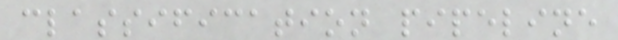classification pipeline
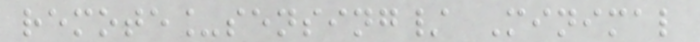remote_sensing/ Minimal
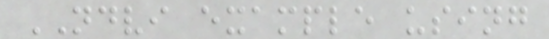NDVI example using
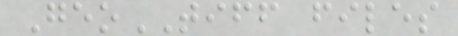GeoTIFF files
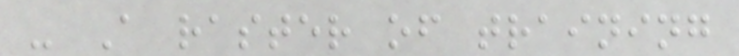- A raster of training
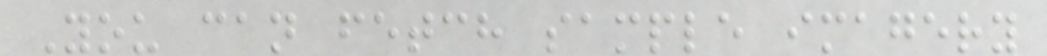You can fetch sample imagery
